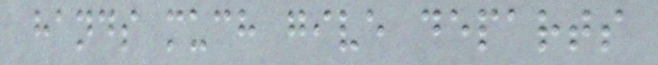hands much give departs
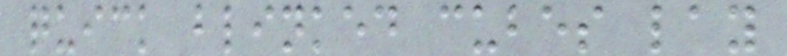quick blinked cubes lay
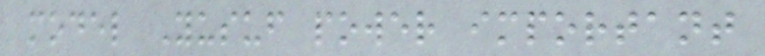model Yusuf power important
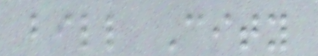bill City
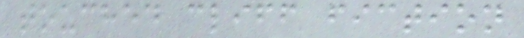touched cliff fiction
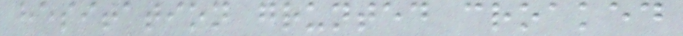hesitation grunted croaked
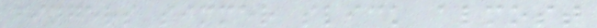fingers simmer slick almost
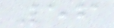56
